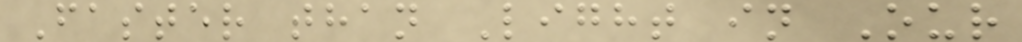Faster than Light in Our
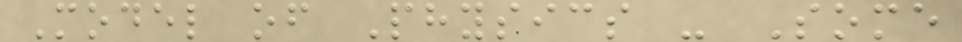Model of Physics - Some
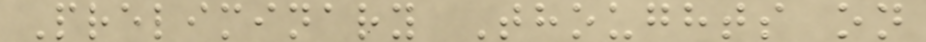Preliminary Thoughts on
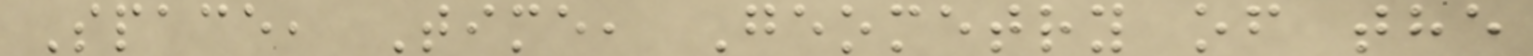Space, Time, Geometry of the
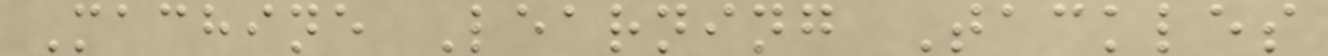Machine Learning Tackles
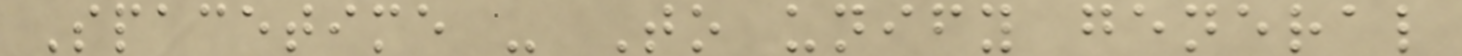Spacetime - To unify general
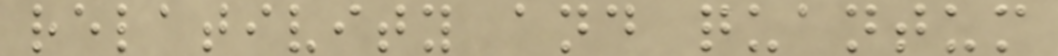relativity and quantum
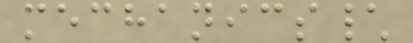mechanics\
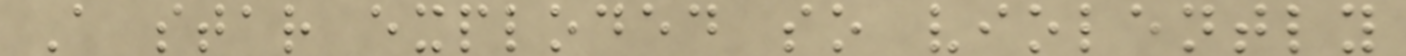A star exploded so violently
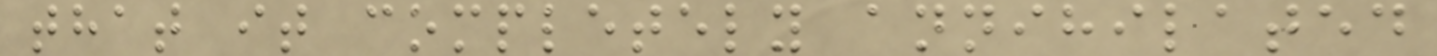that it completely annihilated
